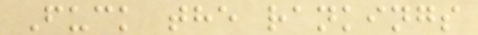Fuck the rankings
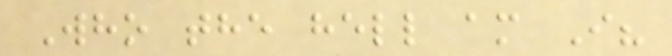Who the hell am I?
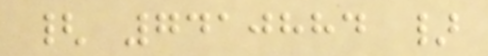{ 7410884 }
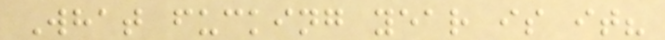What fucking year is it?
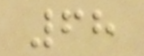68
